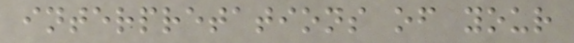interpretations of your
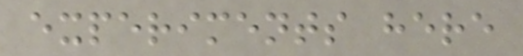experiments here
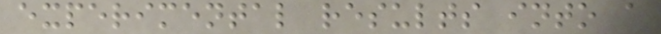experimental results into a
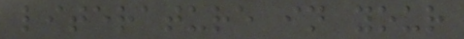literature in your
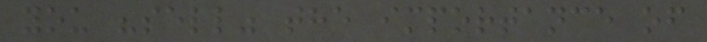you "sell" the importance of
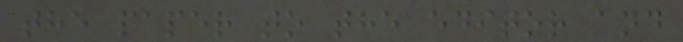the paper to the editor and
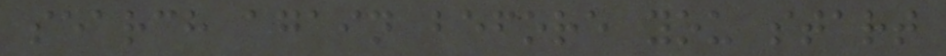search again before you start
